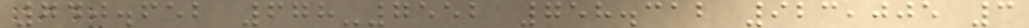740.652 678-7552 758.312 923,005 3
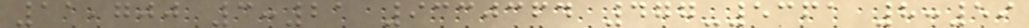11,700 3:21 9330364 477-5361 8:59
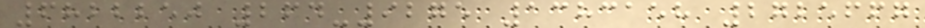6822250 264-9275 1383158 2725667
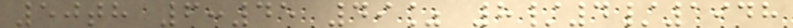50th 6:45 49% 8/4/1948
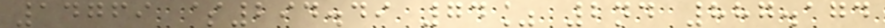14769 $294.49 74% 2nd 887.174
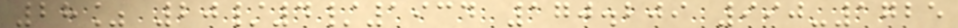28% 20/4/1934 170.209 990-1725
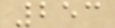253
